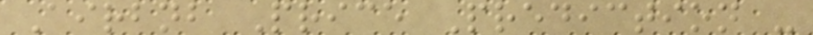Airbnb Price Prediction -
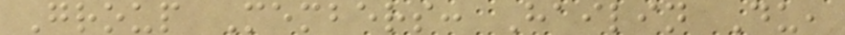Group Members: Hailin Du,
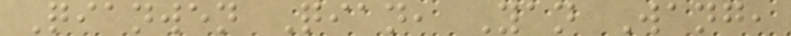Qianwen Qian, Yan Wang,
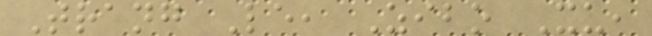Trang Le, Zibo Xu,
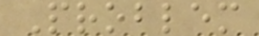Problem
